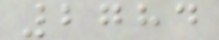2784
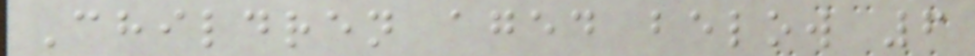Children aged below 6
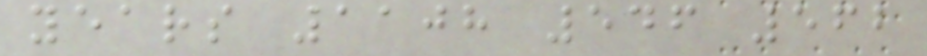years 1108 546 562
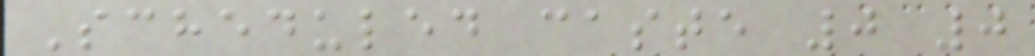Scheduled caste 0 0
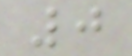0
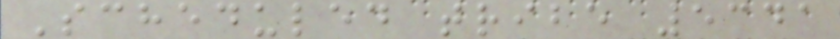Scheduled tribe 5341
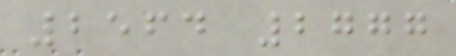2564 2777
